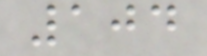104
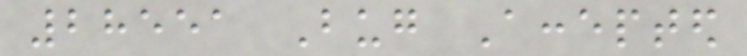28551 Bug Accepted
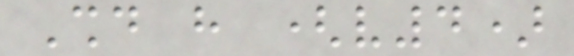Should have (v4)
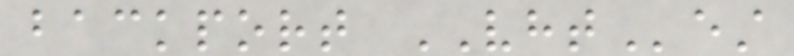backport VHTest
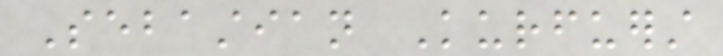Sebastian Kurfuerst
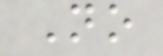No
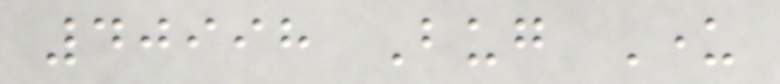40998 Bug Under
